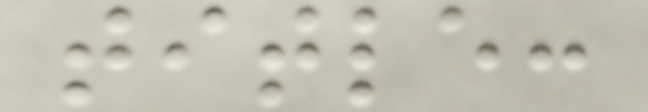title:
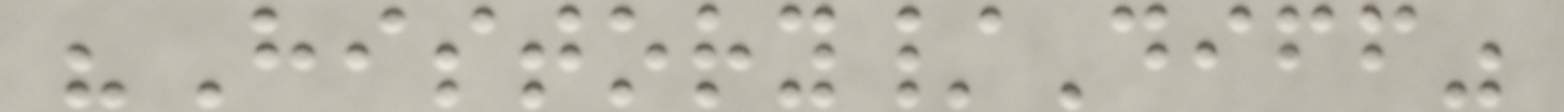"History/Diff"
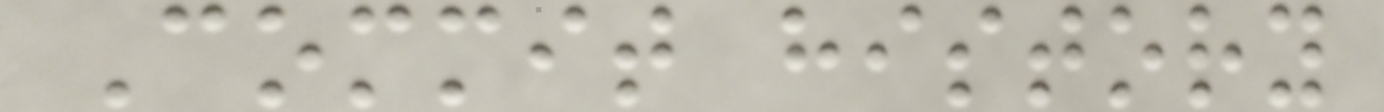Commit history
